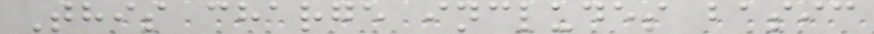This charge includes basic
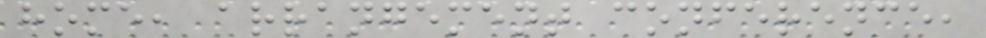home, arrangement conference,
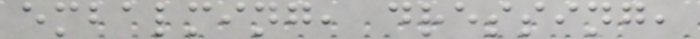embalming, dressing,
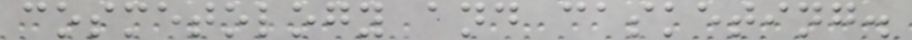cosmetology and casketing.
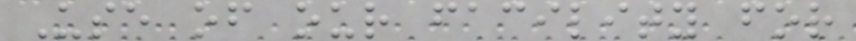Use of our facility for
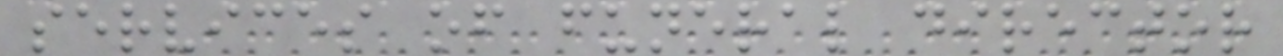services of funeral director
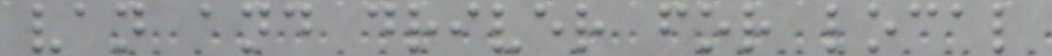van and driver for local
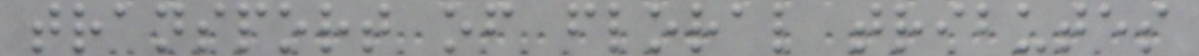transport of floral tributes
